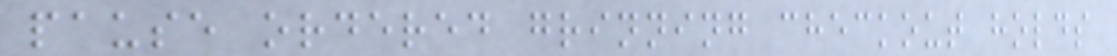pause ordered grinning checkout holds
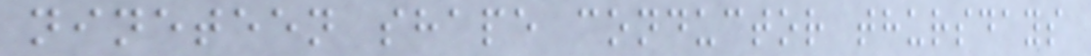nineteen shape conductor thursdays
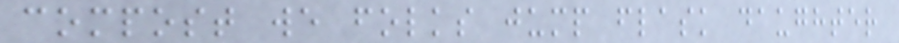compost we folks jump flask daughter
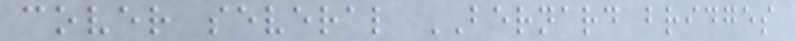cover several BERNARD bridges
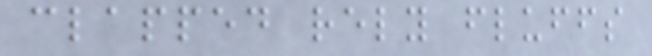clapped rely fluffs
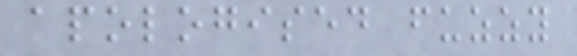apologised fuzzy
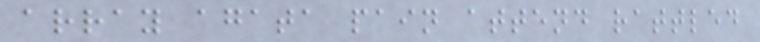array agata pain attend rattled
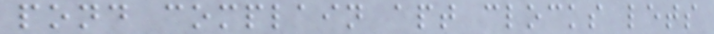pond complain apt clocks lets
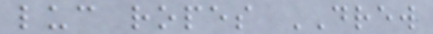luc ropes DREW
